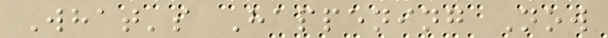What's Happening Now
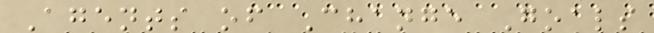Agents of Change Goals
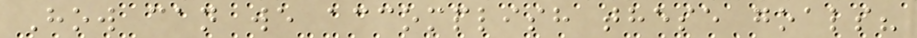How can we accomplish these goals?
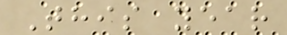This year
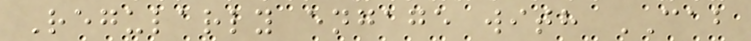Regularly engage with CAB
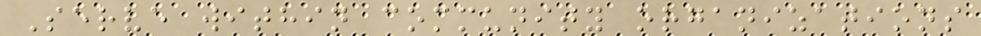Serve within community organizations
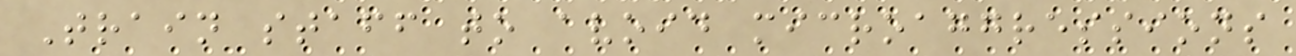Train staff to avoid microaggressions
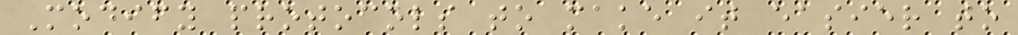Modify protocols to make it easier to
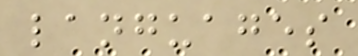languages
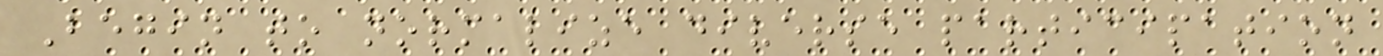Begin to normalize diverse participation
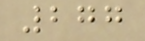277
